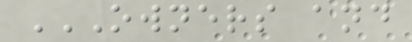OWNERS AND
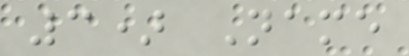3) Name
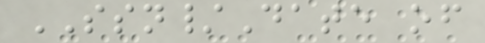SSN/Date of
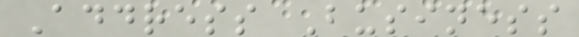Address Business
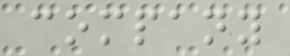company
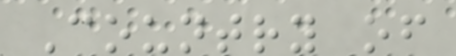Country of
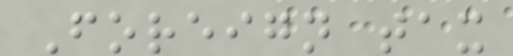Foreign tax
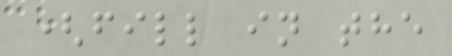(fill in the
